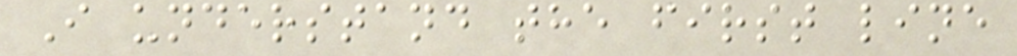I understand the first line
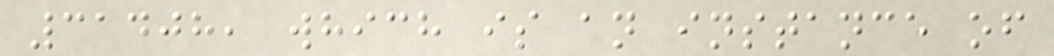31408, which is an instance of
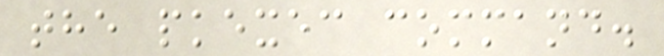the pkexec command.
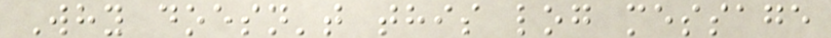Why doesn't this log message
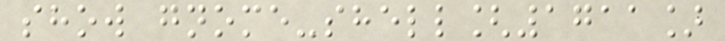show gnome-shell[1711]
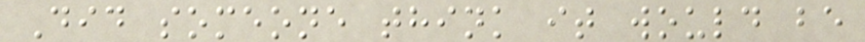Did someone think it would be
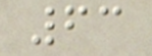63
